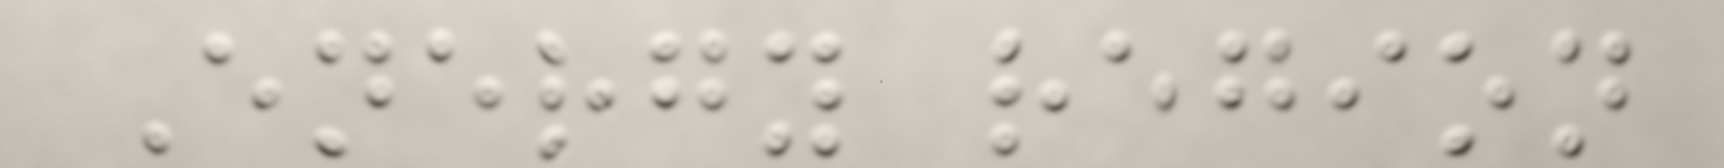Energy region
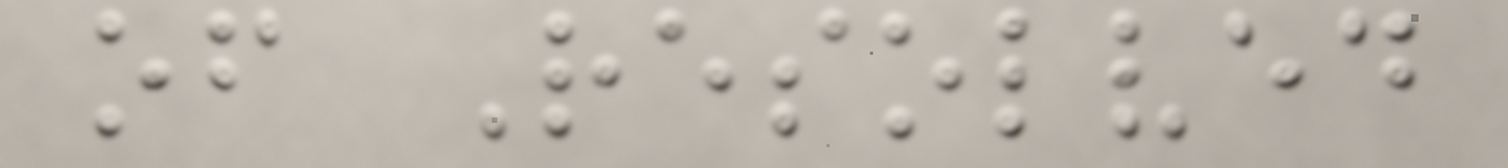of Resolved
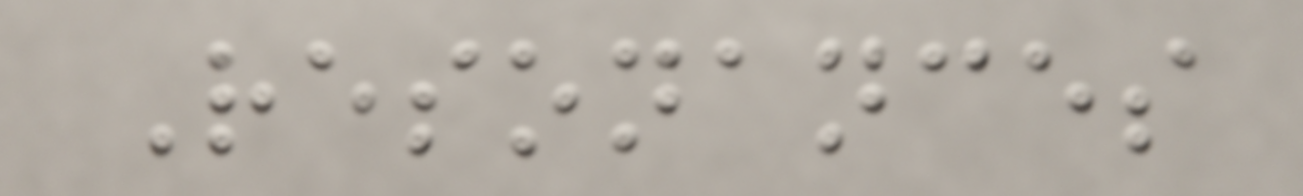Resonances
